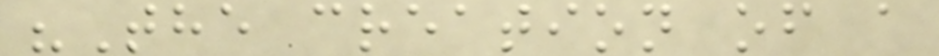"The creation of a
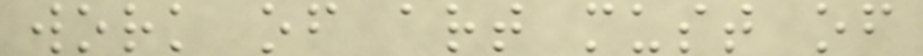work of art must of
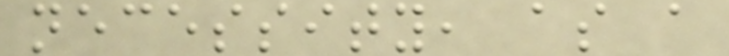necessity, as a
